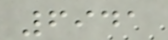6941
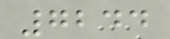7244
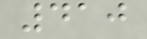410
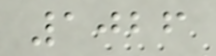1026
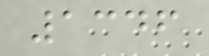1346
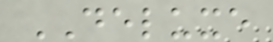DELUXE
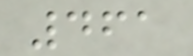461
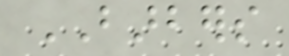BARBERS
